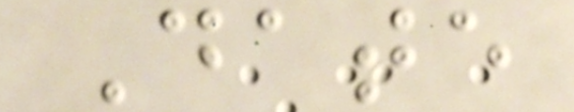Date
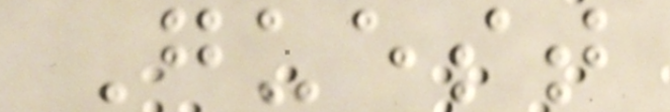Guest
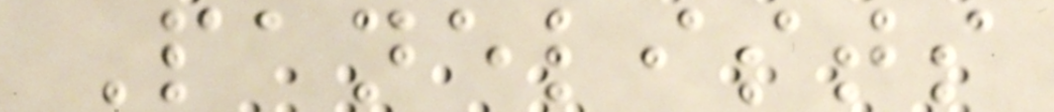Panelists
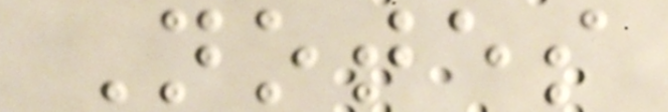Notes
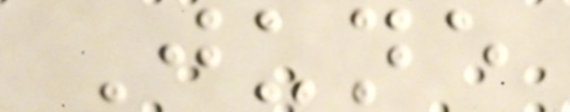June
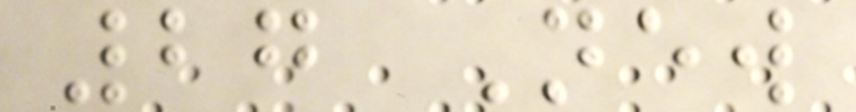27 New
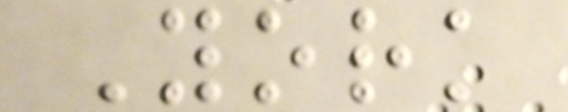York
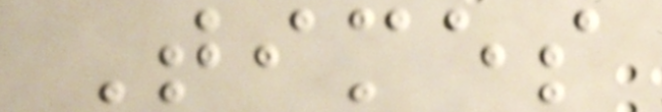Times
